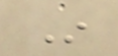In
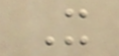It
